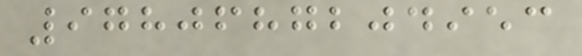9780687204953
